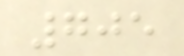705
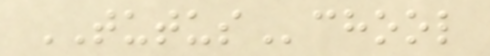TUTUSchool
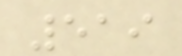519
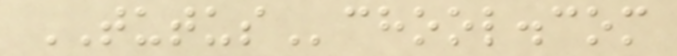TUTUSchool.com
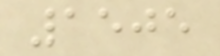1505
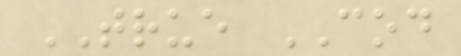TRUE COD
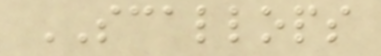SCALLOPS
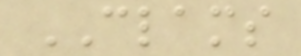CLAMS
